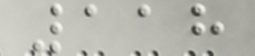118
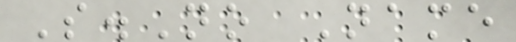S.No Name
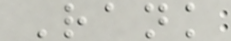Rank
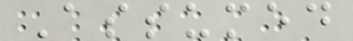Assumed
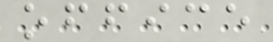office
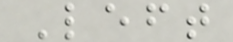Left
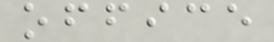office
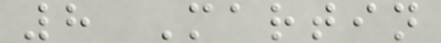8 Martin
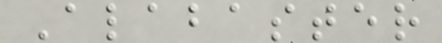Alabaster
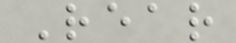Rear
